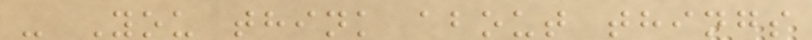- You think about things
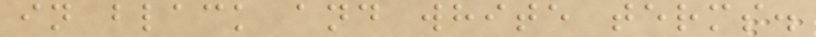in black and white terms.
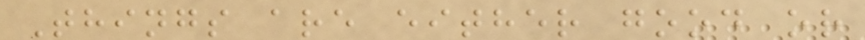Things are either good or
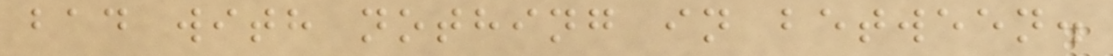bad with nothing in between.
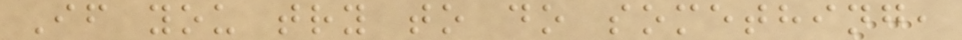If you try to do something,
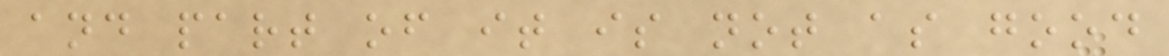and part of it is not as good
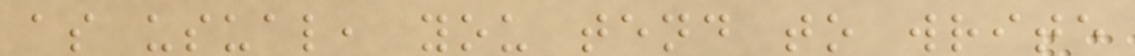as usual, you tend to write
